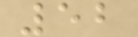52
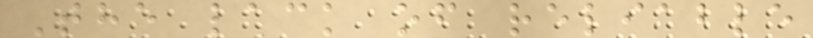The lack of reliable
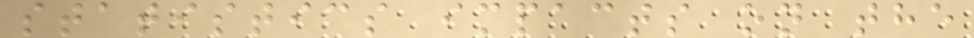statistics impacts on the
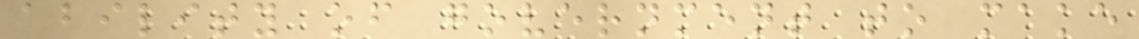ability of government to make
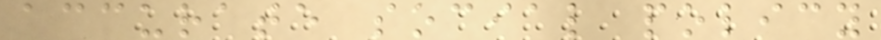accurate social policy
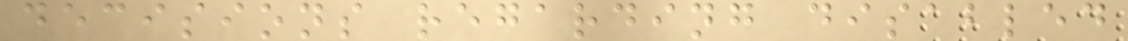decisions regarding disabled
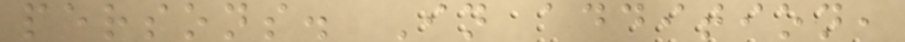persons. In addition,
